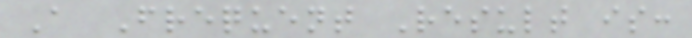A Frequent Result is:
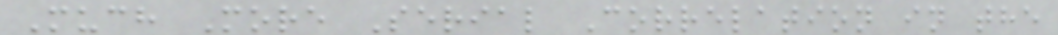Much More Serial Correlation in the
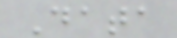Data
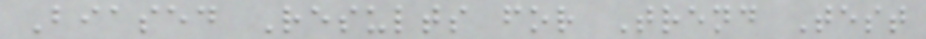Biased Results for Trend Test
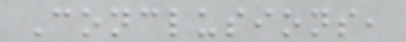Conclusions,
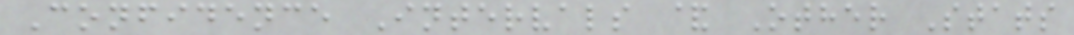Confidence Intervals & Other Stats
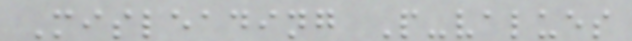Misleading P-values
